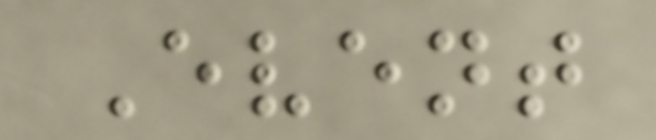Event
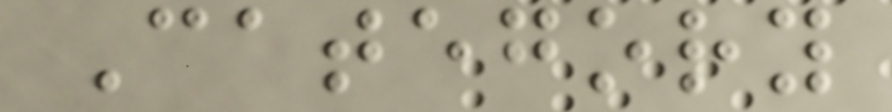Category
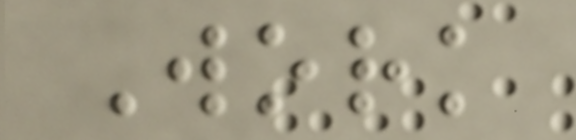Work
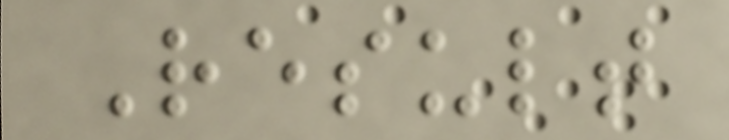Result
